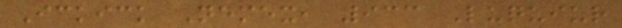Ickick Nemex, 933 Luquiur
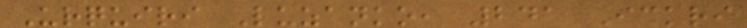Urquiri Luzanko, 241 Ickri
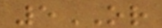5OR
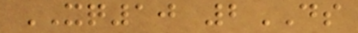XQ10 2DS
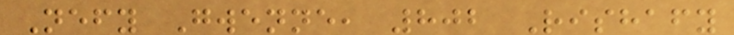Nefy Gwenne, 802 Rishafy
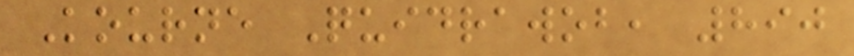Kourne Quidrawob, 890
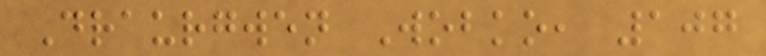Draurgwen Wobko, 107
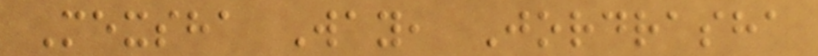Mexsha Way, Jordrasha
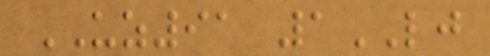UZ91 1LJ
